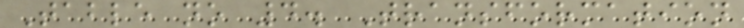Table no 4. Transformation
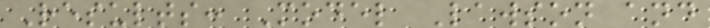Results: Model Lawson and
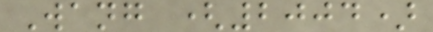Wang (2004)
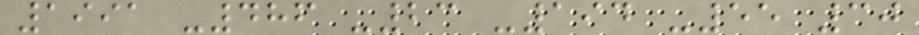1991 -486 -23 -194 -55 30
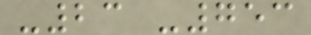-23 -753
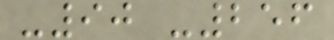-90 -256
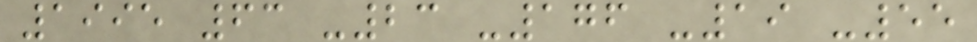1995 63 -23 -176 -19 -55
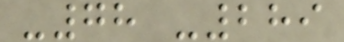-78 -289
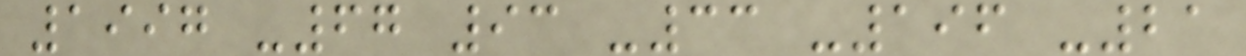1997 -67 93 -33 -196 -21
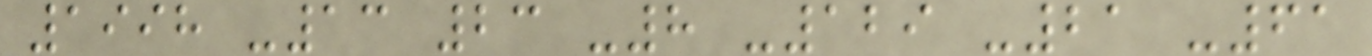1998 -13 23 -8 -129 -21 -61
